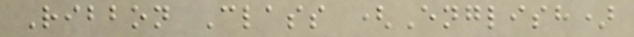Ribbon Class (English)
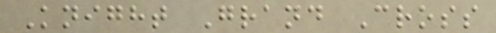Knight Grand Cross
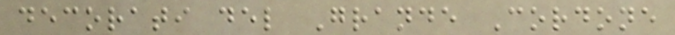decorati del Grande Cordone
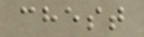chest
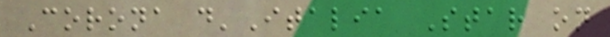Corona d'Italia Star on
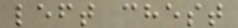left chest
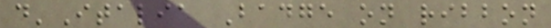d'Italia Badge on ribbon
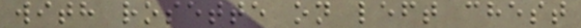with rosette on left chest
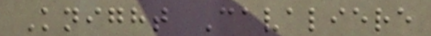Knight Cavaliere
